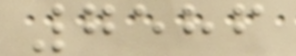7586
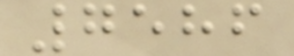7586
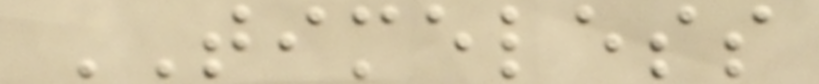TIMELESS
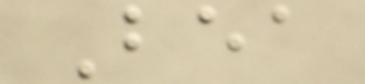Bea
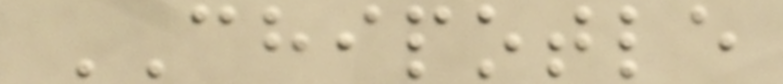CHIPOTLE
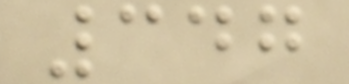347
